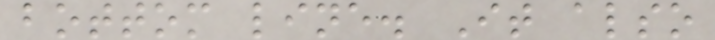bottom line. It also
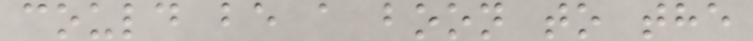could be a boon to the
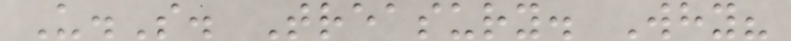U.S. Treasury. Why?
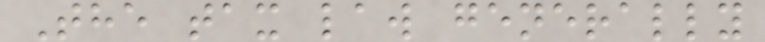The tax law generally
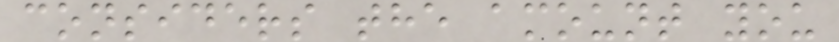considers the amount you
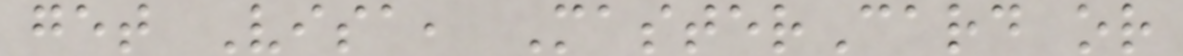get Visa, MasterCard or
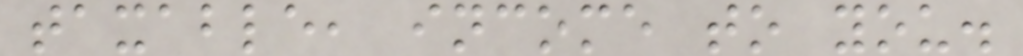taxable, income to you.
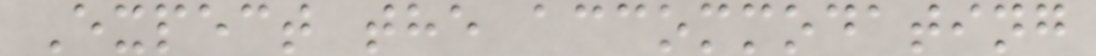Expect the accommodating
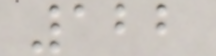122
